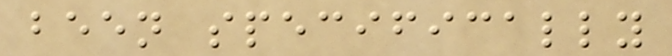been specifically
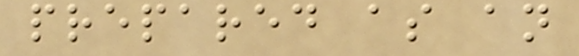prepared as an
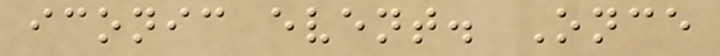iconic event. Once
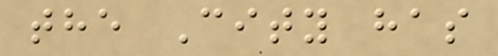the City has
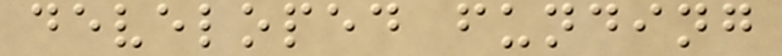developed funding
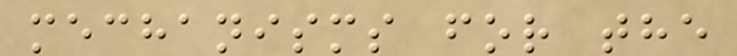mechanisms for the
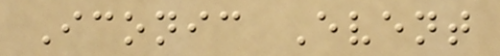Iconic Event
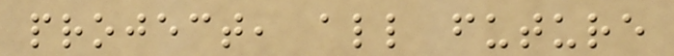project, all future
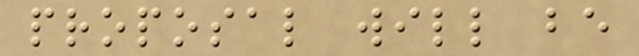proposal will be
